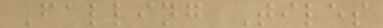Falling Tiles
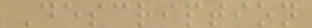Description
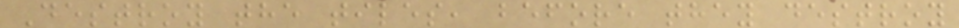Destroy the tiles, before they destroy
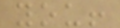you!
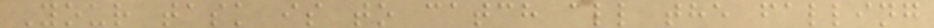Your task is to catch all the falling
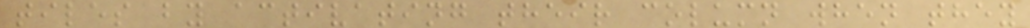tiles by activating their column when they
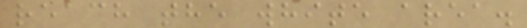reach the white area.
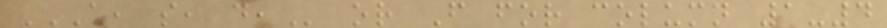A, S, D, or F for column 1-4
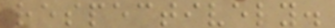respectively.
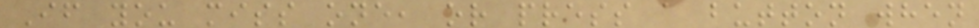If you miss one, or press a button when
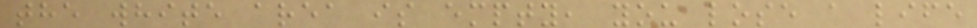the white area is empty, you lose a life
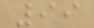99
